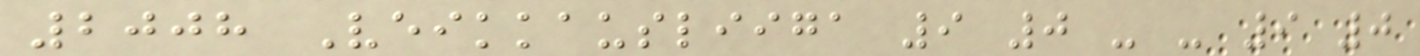2008 Veikkausliiga 9 0 - - 9 0
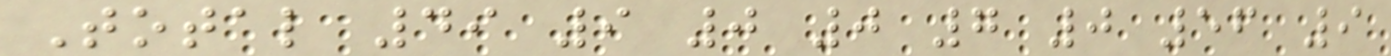Total 49 9 0 0 7 0 56 9
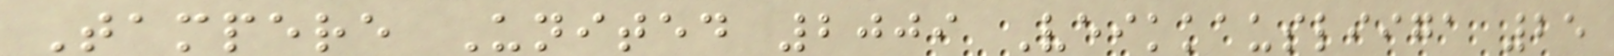Tampere United 2009 Veikkausliiga 25
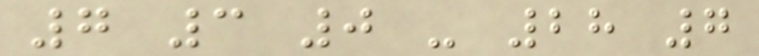7 3 0 - 28 7
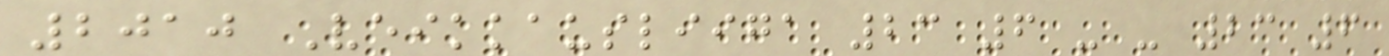2010 Veikkausliiga 23 6 - - 23 6
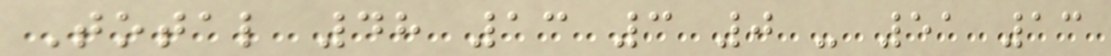Total 48 13 3 0 - 51 13
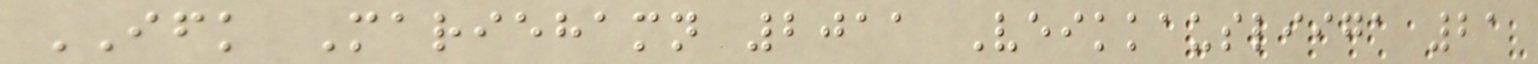IFK Mariehamn 2011 Veikkausliiga 21
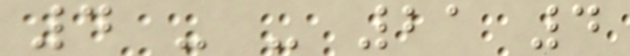4 - - 21 4
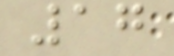17
